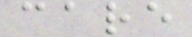care
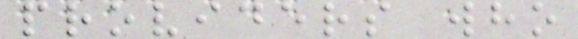providers who
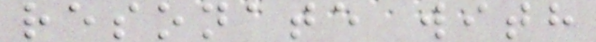resonate with
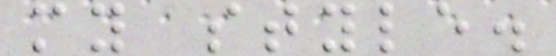my style.
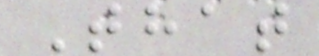That
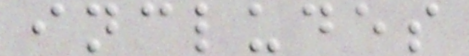includes
